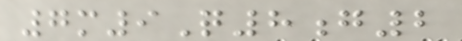7m9Q8g2
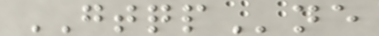GTQPne
